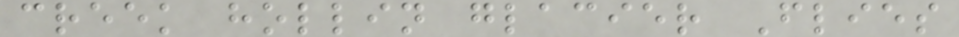creek hollin glacier Flies
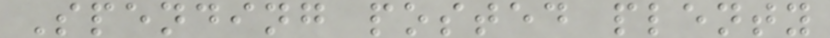Spending posted plenty
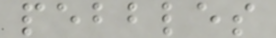pebbles
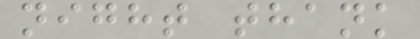night thank
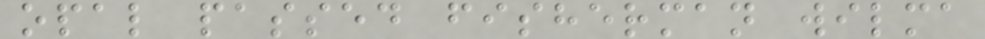opal passed fisherman wilma
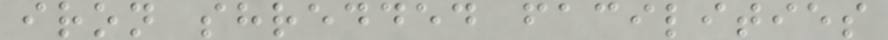iron shredded facilities
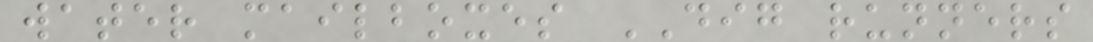water mailboxes DIG runners
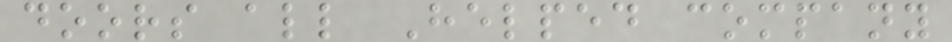doors all Helped company
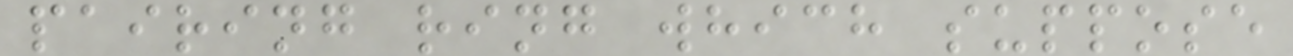pairing ring which suppose
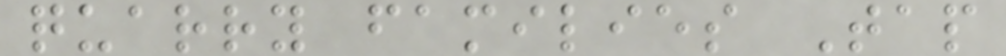quarry families Tap
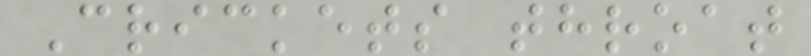Crickets throat
